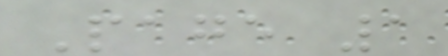Page 1
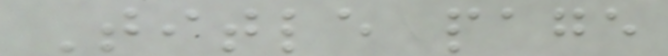Title page
